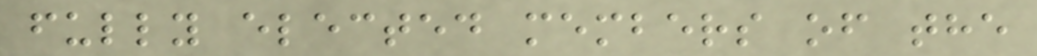fully elected members of the
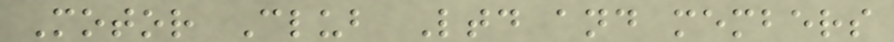Motor Club Ltd and members
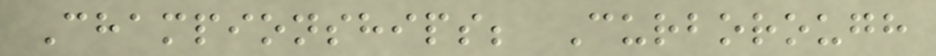Championships; Curborough
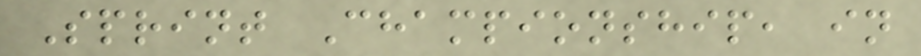Sprint Championship, in
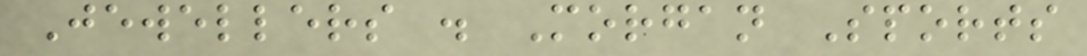Jewellers . Morgan Sports
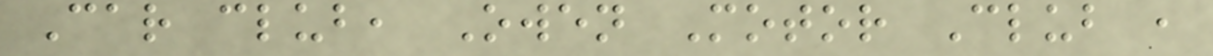Car club, Owen Motor Club ,
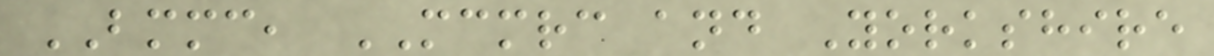BMMC, MCMRC and Yorkshire
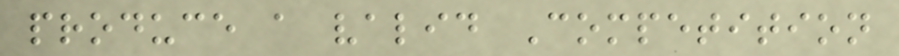produce a valid Competition
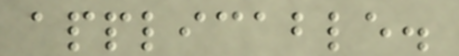applicable.
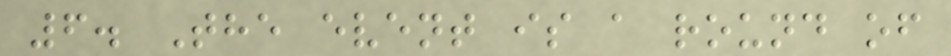6. The event is a round of
